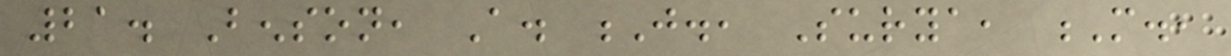21. Benson, A. J., Surya, M.,
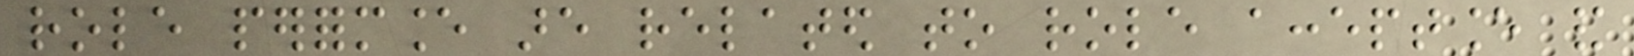role performance are related to role acceptance and
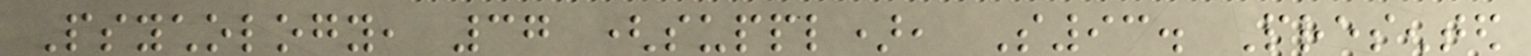Psychology, 37 (suppl), S93. Presented
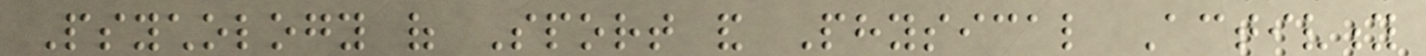Psychology of Sport and Physical Activity
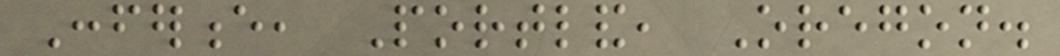Conference, Portland, Oregon.
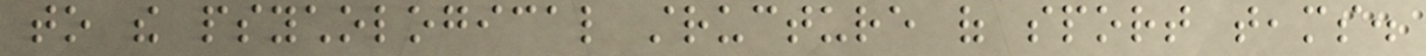to the psychological structure of sport teams.
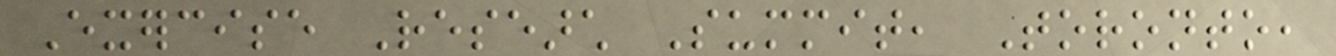Exercise Research Summit, Toronto,
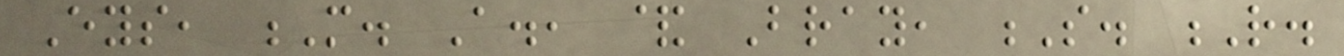Eys, M. A., & Bray, S. R.
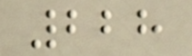228
